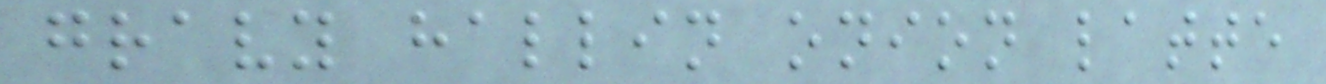gravy hallin onion latte
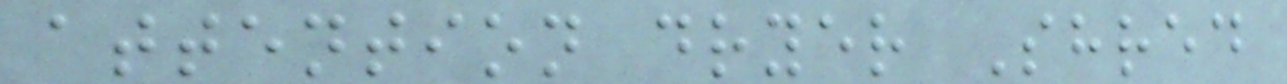attention dryer Shred
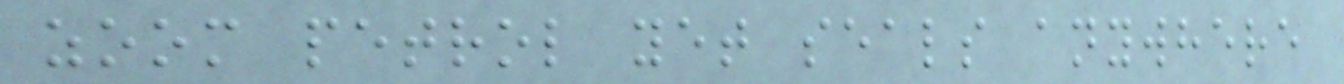zoom petrol yet seals anywhere
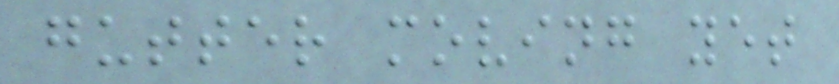gutter moving yet
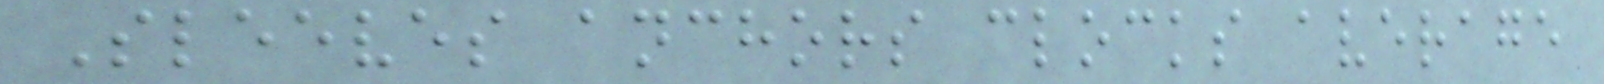Sleeves anchors clocks average
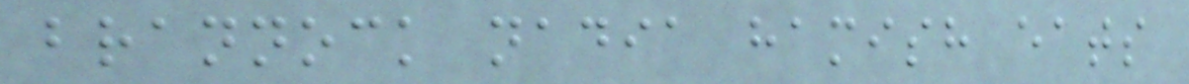brannock nadia hamish eats
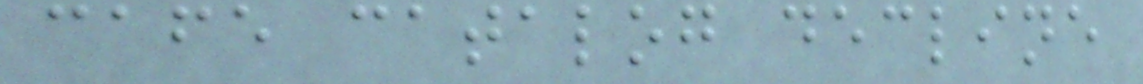cafe catalog decline
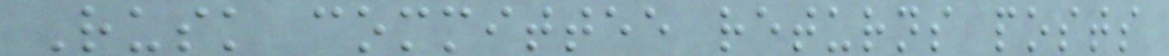Rusk committee returns posts
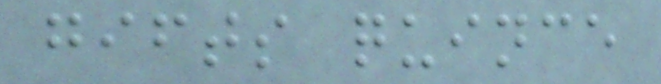gifts quince
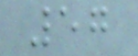57
